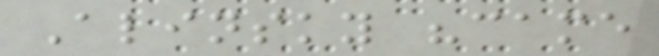Alinsky "came
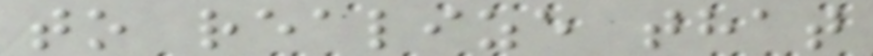to realize that
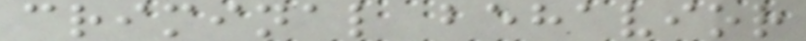criminal behavior
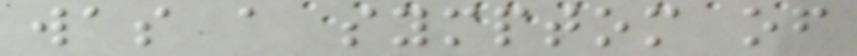was a symptom of
